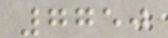7750
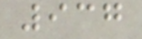937
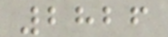2826
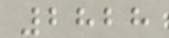2828
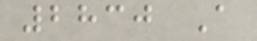2830 A
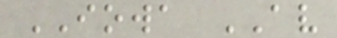IOWA AV
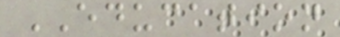EDUCATION
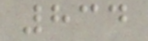834
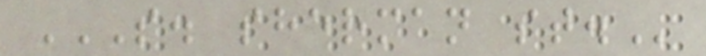S. SHERMAN ST.
